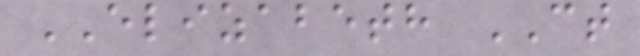ELIZABETH CT
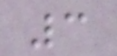3
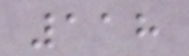118
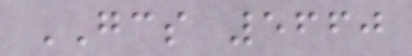GCS 5660
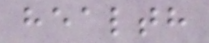health
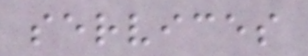services
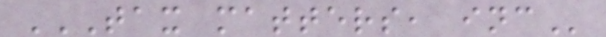TAX MATTERS, INC
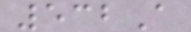532A
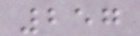257
